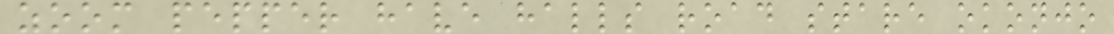zoom pepper have halls road stare okonjo
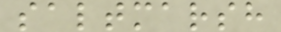saltmarsh
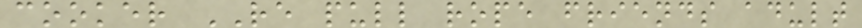cooker RE pull rope friends adult
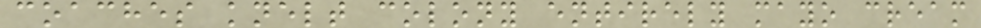coaches knelt colony entirely mayo cream
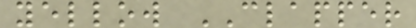yellow CLAPPER
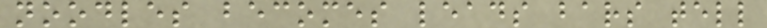noodles becomes leads bars tell
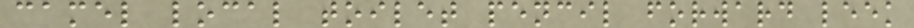camel local toilet pencil forward leek
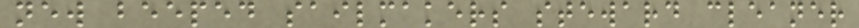new beeped sailmakers steward cleaner
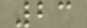23
